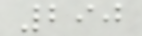290
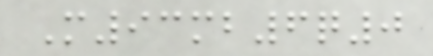M93mb6q0
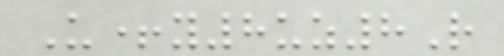U+y8uz8R
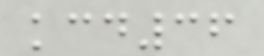kcd36
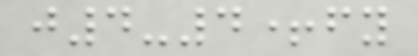j4-4+fy
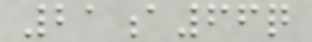21a66q
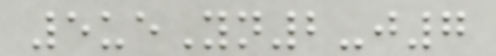5ueYn2-j7
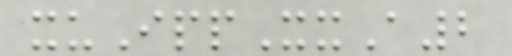xuIppXxA2
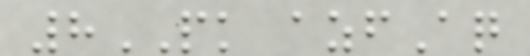8PK azfAq
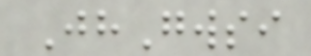JhGwsi
